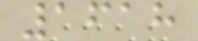1618
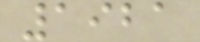1921
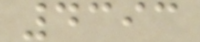4393
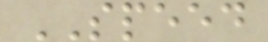SPEED
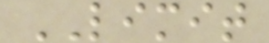LIMIT
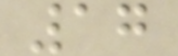17
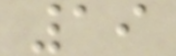19
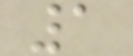1
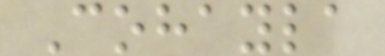Cohayla
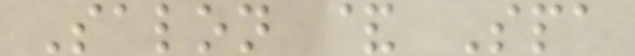Salon & Spa
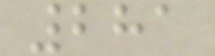281
